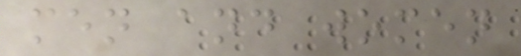men and women
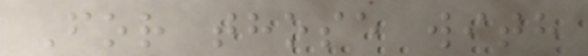For those with
